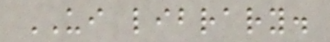UI library.
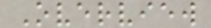Overview
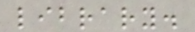library.
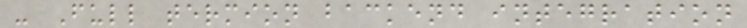- Full termion backend integration
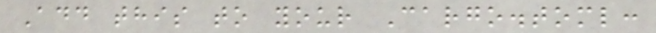Add this to your Cargo.toml:
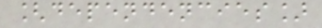[dependencies]
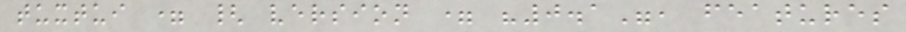tuxtui = { version = "0.1", features
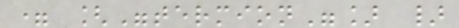= ["termion"] }
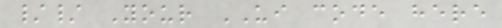// Your UI code here
